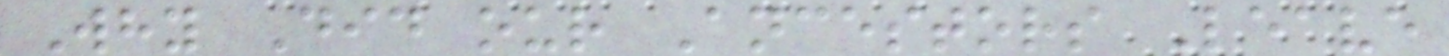Why Did our Ancestors Leave
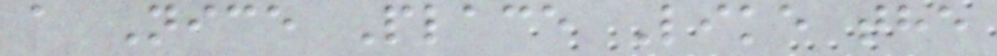a Nice Place Like the
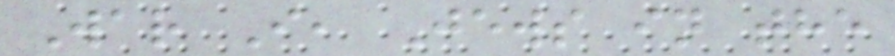War I, Jews in the
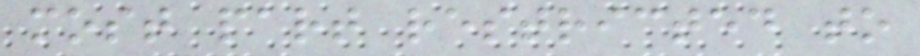most part restricted to
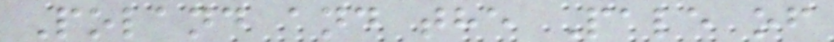Poland and the Pale of
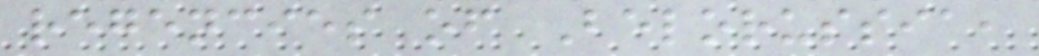regencies of Belorussia,
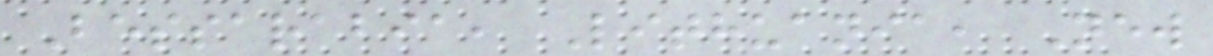Bessarabia, Lithuania, New
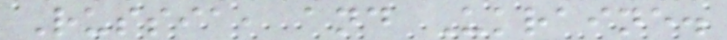Russia, and Ukraine.
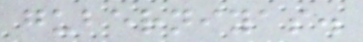guberniyas.
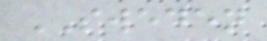SWEDEN
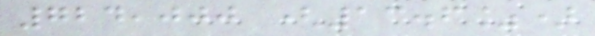724,000 (13.6%)
